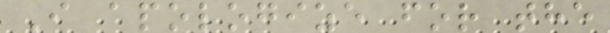I apologize for the
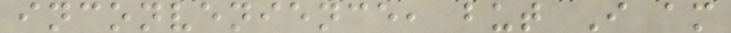inconvenience, but I am
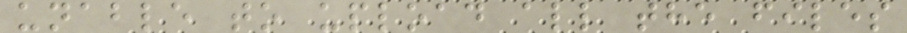unable to upload all the files
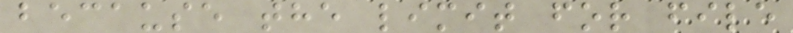because the limit for file
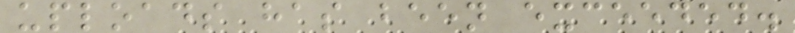uploads has been exceeded.
